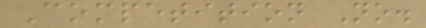Competition No.
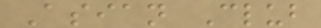Asian Club
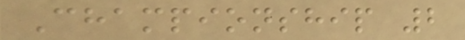Championship 2
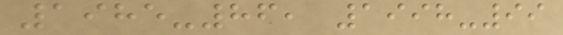1985-86, 1998-99
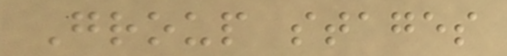Group stages
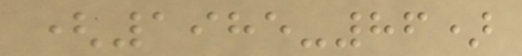(1985-86)
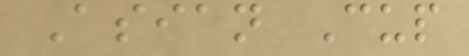Asian Cup
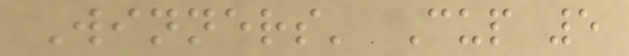Winners' Cup 5
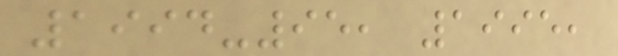1994-95, 1995,
